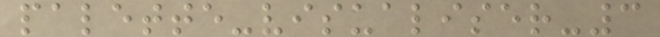palette-visualiser-3
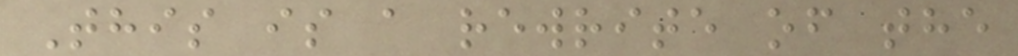This is a rewrite of the
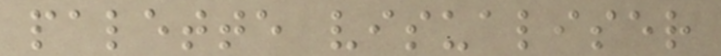palette visualiser
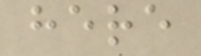here
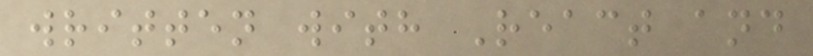written with React and
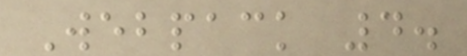Webpack 4.
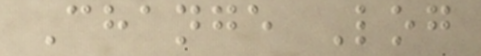Change Log
